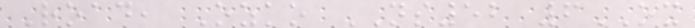Road, Ozko NS52 6OX
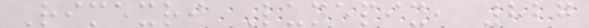Rimexri Lunepix, 827
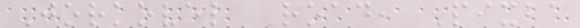Jorkovel Road, Pixba
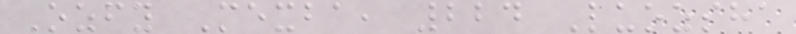Ozfy Mexba, 224 Luozsha
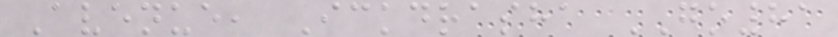Avenue, Ickdrasha GO81
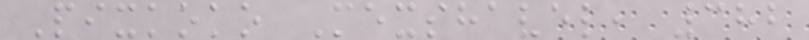Pixkoko Mexshavel, 382
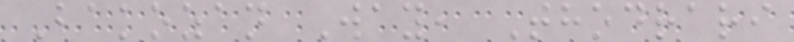Bakozan Way, Thodrari
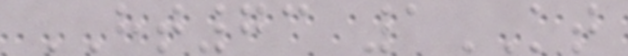HT73 1KT
